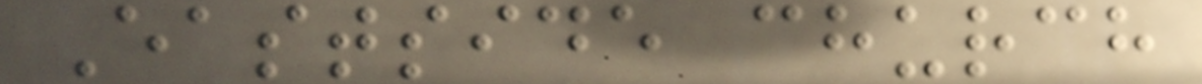Eastside church
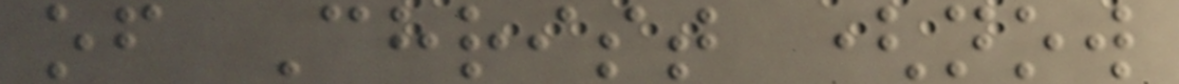of Christ (now
